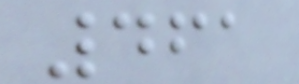461
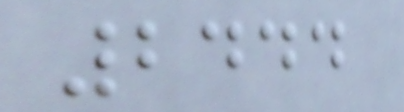2444
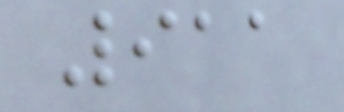911
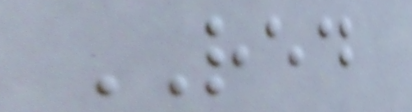RED
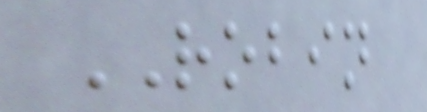ROBIN
